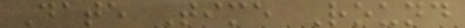Date Time Round
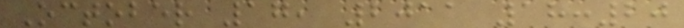October 17, 2011 18:20
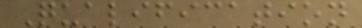Qualification
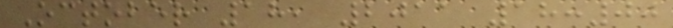October 18, 2011 18:00
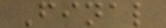Final
